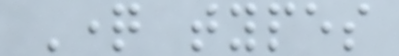Question types
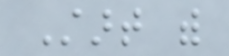Start with
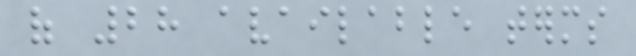of 28 available terms
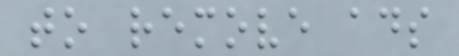to remove ads
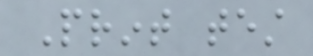Print test
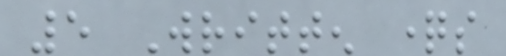5 Written questions
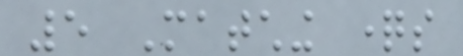5 Matching questions
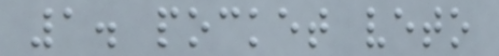1. pocket veto
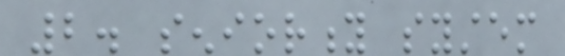2. seniority system
